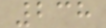238
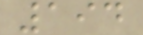194
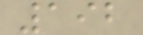192
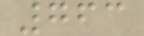763
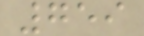759
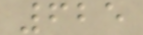625
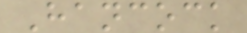Hancock
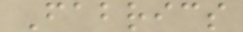Fabrics
